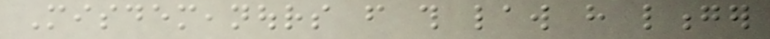Misdemeanours from this law have longer
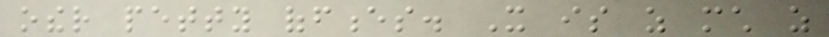other petty offences. It is as much as
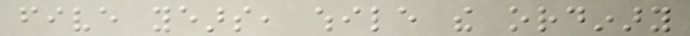five years, while the ordinary
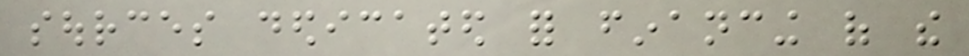sources dedicated for financing of the
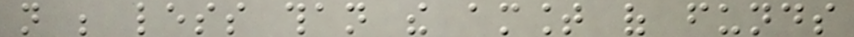not be less than the amount of funds
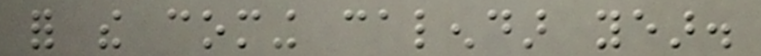for the coming calendar year.
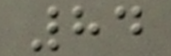84
